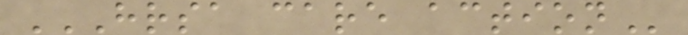HRSA CARE ACTION
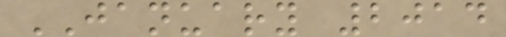JANUARY 2014
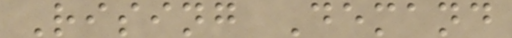Rising Demand
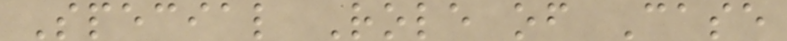Special Role of Case
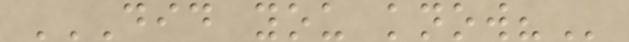DID YOU KNOW?
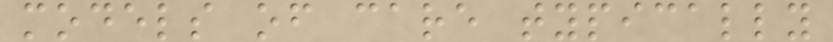models of care typically
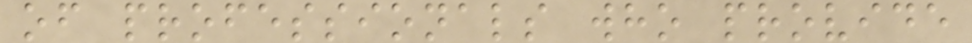of professionals who provide
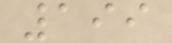199
